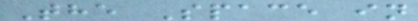The Space in
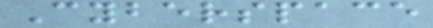Cyberspace
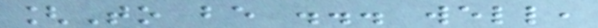[To be ... well,
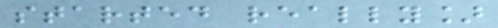started really]
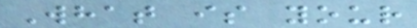What is your
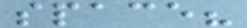space?
